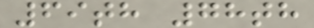69th 78th
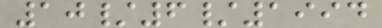10/6/1994
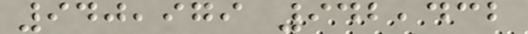940,979 942,432
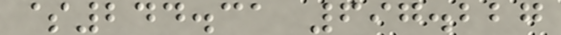$244.31 697.227
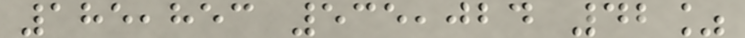185,853 535,024 42%
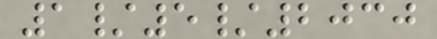1/5/2030
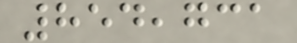854,731
